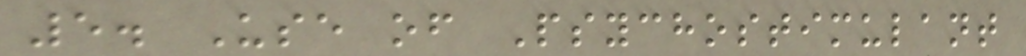5. Use of Psychostimulant
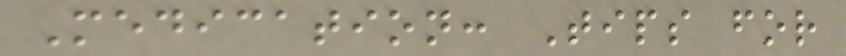Medication: Tips for
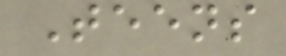Teens
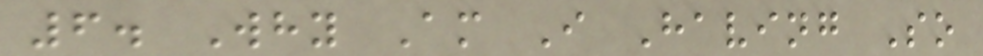6. Why Am I Having So
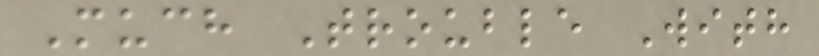Much Trouble With
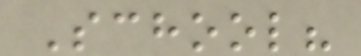School?
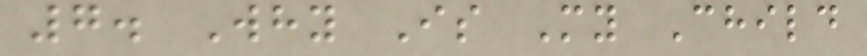7. Why Is My Child
